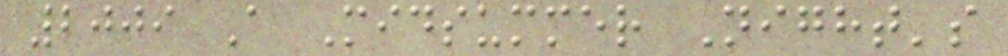2009 A Midsummer Night's
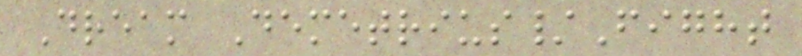Dream Demetrius/Fight
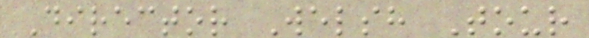Director Welsh Tour
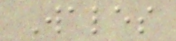Wales
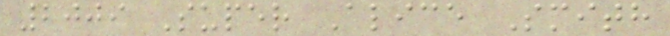2009 Super Alice Smith
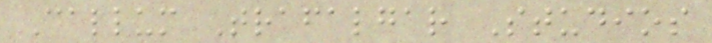Callum Trafalgar Studios
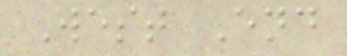West End
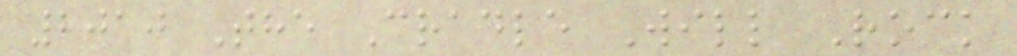2010 The Cradle Will Rock
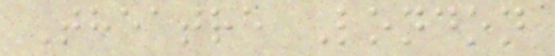Theatre London
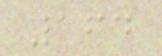164
